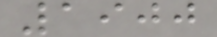1900
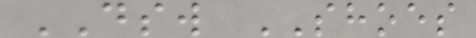DSW SHOES
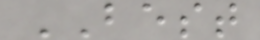BEST
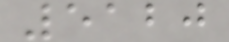5120
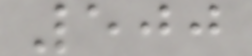500
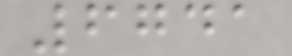6741
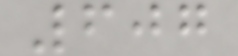607
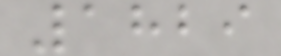1829
